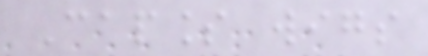Capless wigs
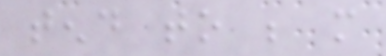tend to be more
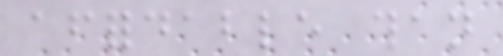affordable than
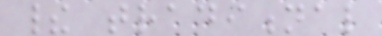their traditional
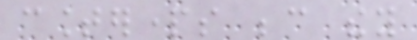counterparts because they
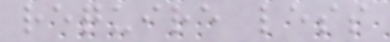require less
